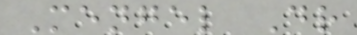Mengel Dr
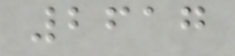2617
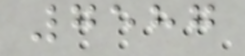7587
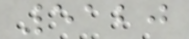5120
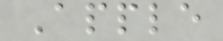Apple
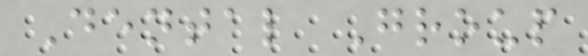Dental Group
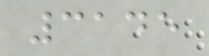3145
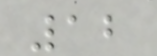12
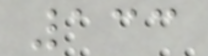133
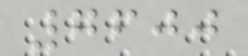7600
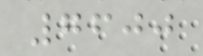7600
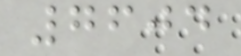7604
